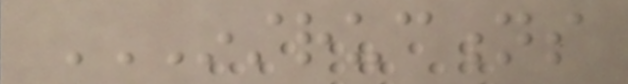INSTRUCTIONS
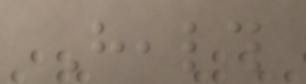Health
